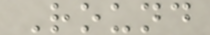Round
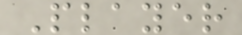Player
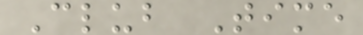Club Time
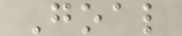Goal
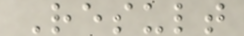Result
